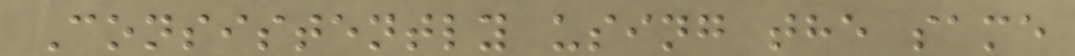Consistently using the same
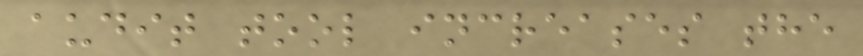audit tool increases the
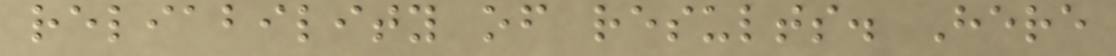reliability of results. Here
